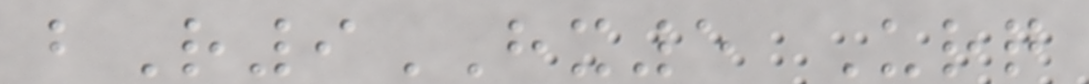bR9HX5 Urq
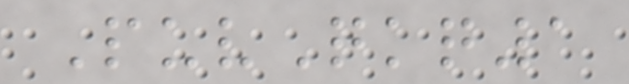PuvQkq1
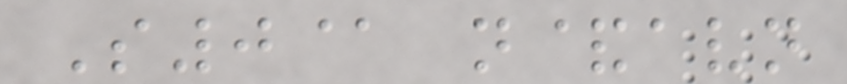S0@ n&avn
